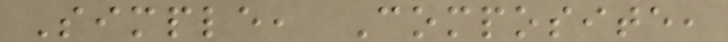Simple, Composite,
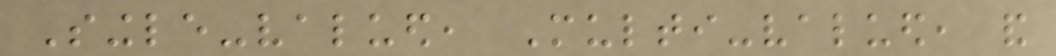Single-valued, Multi-valued, and
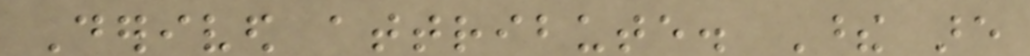Derived attribute. These are
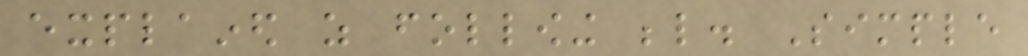explained as following below. Simple
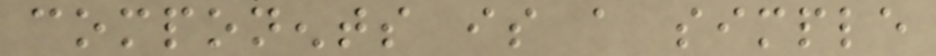components is a simple
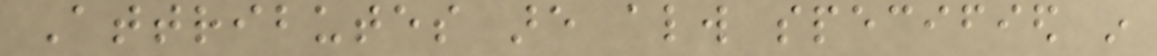Attributes are always specified in
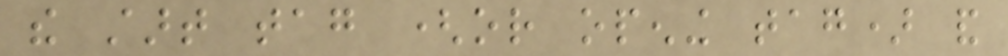the start tag (or opening tag) and
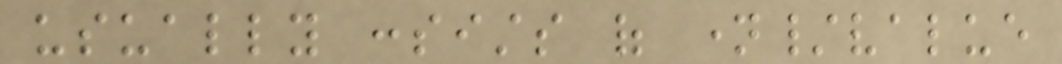usually consists of name/value
